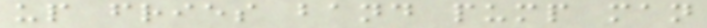up fries band pump man
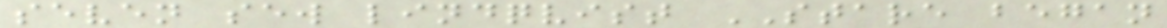seven sew lindqvist STARE began
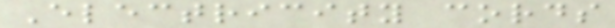Electricity cords
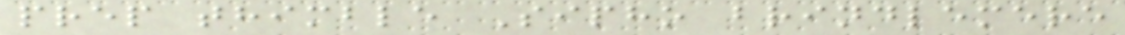prep thimble Sipho brindlemere
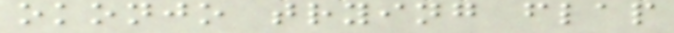okonjo trying flap
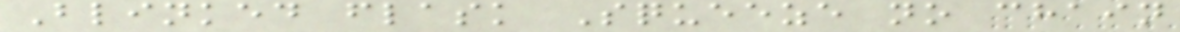Blinked flask Squeeze no chain
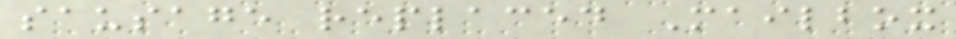sausage replaced Mailbox
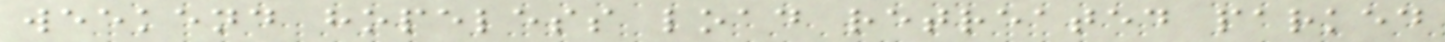weekend hopeless load retreated parked
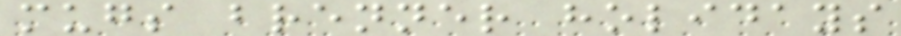mugs brenner holidays
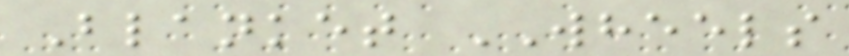Blanket WHEELS
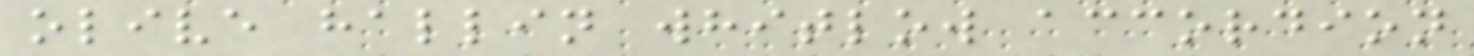olive hallin whitlow accordion
